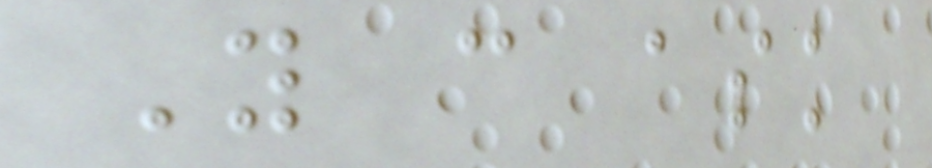You can ask
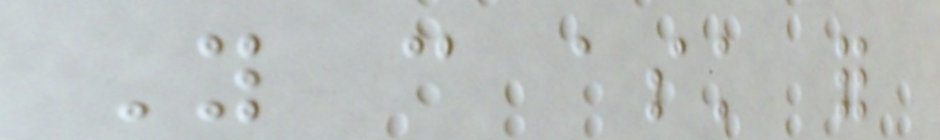You can ask for
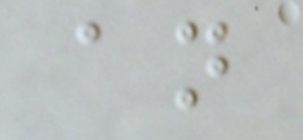an
